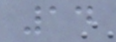14
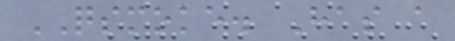QSMOKE. Has a
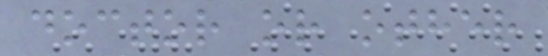doctor or other
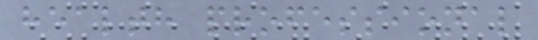health professional
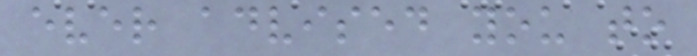ever advised you to
